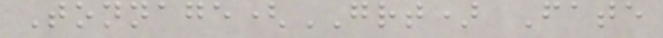Tonnage(GRT) Fate
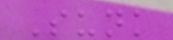Sunk
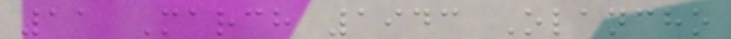11 March 1943 Olancho
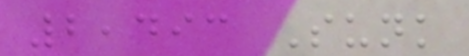2,493 Sunk
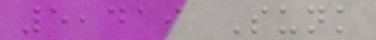5,419 Sunk
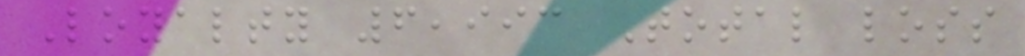Loyalty 6,993 Total loss
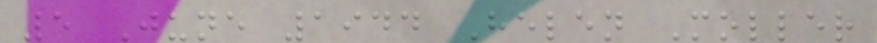5 June 1944 Helen Moller
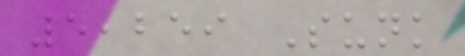5,259 Sunk
